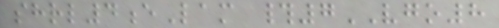shrl4eLam #7VGO8
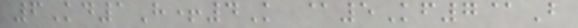6Kd1H+4K @5Kf7@B
